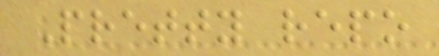Pretty repo
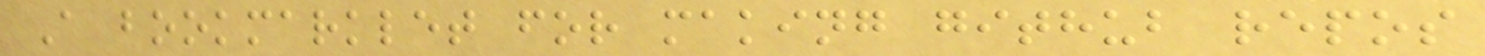A bookmarklet for making github repos
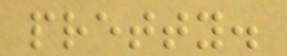pretty.
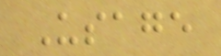Usage
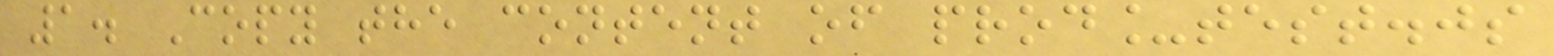1. Copy the content of prod_test.js
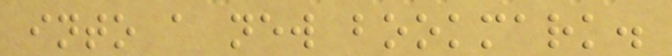into a new bookmark.
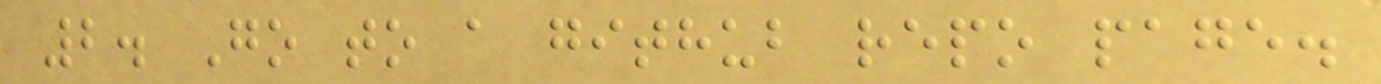2. Go to a github repo page.
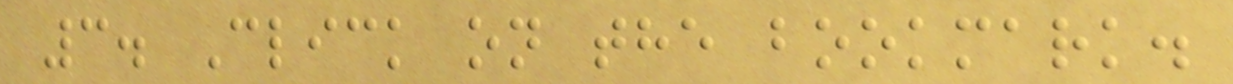3. Click on the bookmark.
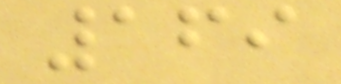169
